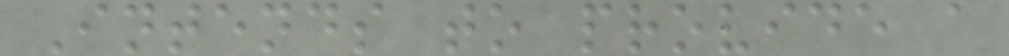Intends to provide a
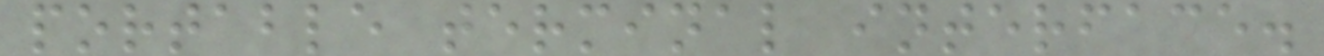portable terminal interface.
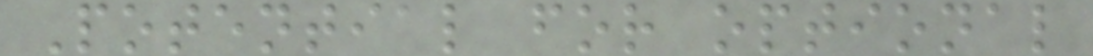Potential for optional
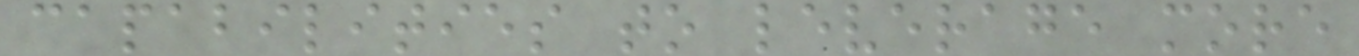capabilities to leverage more
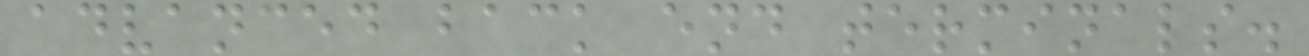advanced back end terminals.
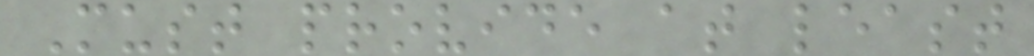Must provide at least
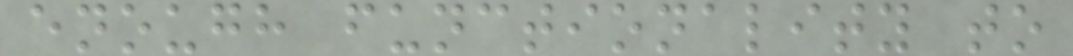enough functionality to
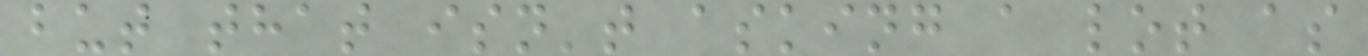but that isn't asking a lot as
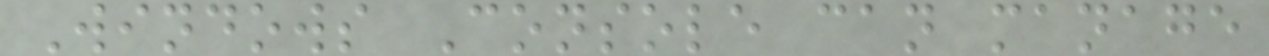Windows Console can manage
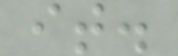it.
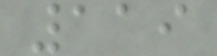119
